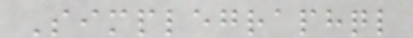Simplegraphql
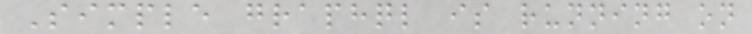Simple graphql is running on
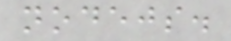nodejs.
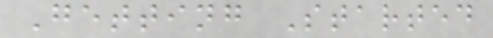Getting Started
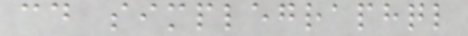cd simplegraphql
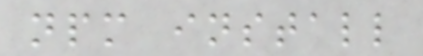npm install
